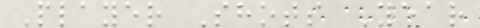Player Shots Year
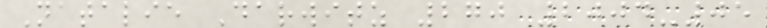Natalie Darwitz 270 2004-05
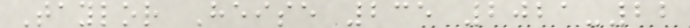Taylor Heise 235 2021-22
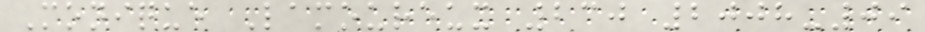Monique Lamoureux 230 2008-09
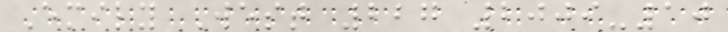Emily West 227 2009-10
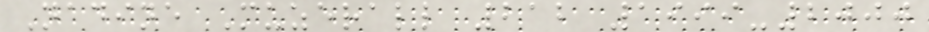Nadine Muzerall 212 1999-2000
